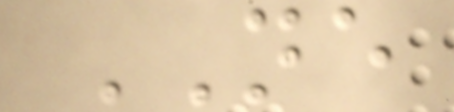NE
